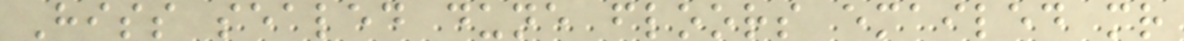Hiss sealed dune floors emailed mr
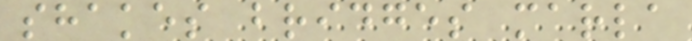shakes bridges marla
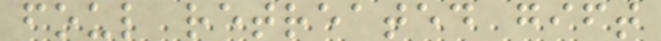foul retreated gift
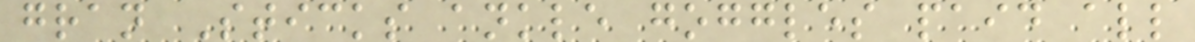gran Sticks ankle goggles paid all
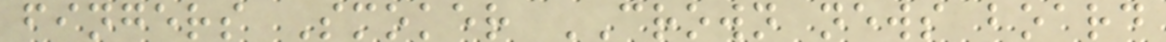fingers Smoker CROWN news board
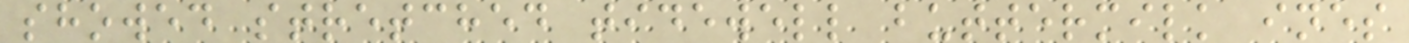showed stretched tidewell buttermilk ines
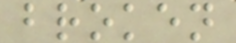broken
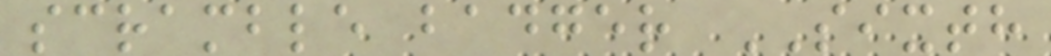scramble badger SIXTH
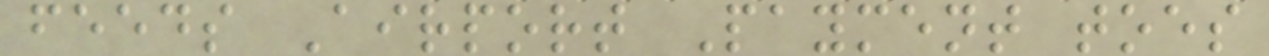feeds Airport Payment toes
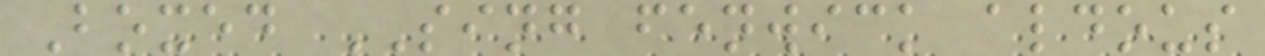Boxed SING fenwick aldous
